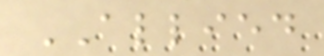ALLIED
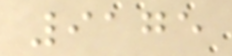9175
